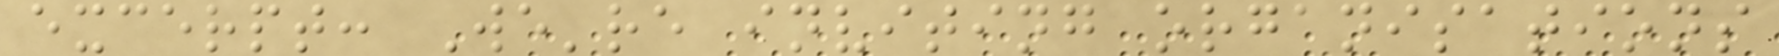excerpt: We're inviting organisations
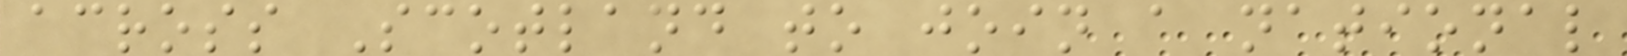across Scotland to join a national
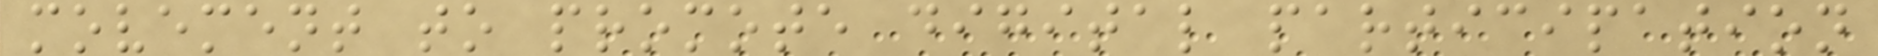movement to promote digital participation
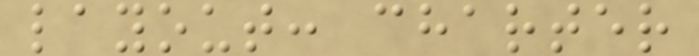layout: charter
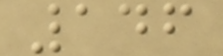146
